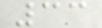33
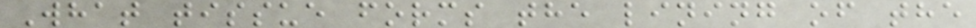What tissue forms the lining of the
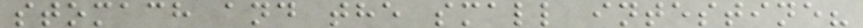stomach and the small intestine?
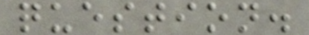question.
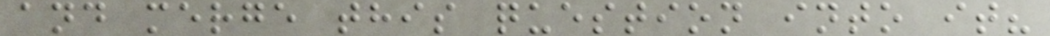and merge this question into it?
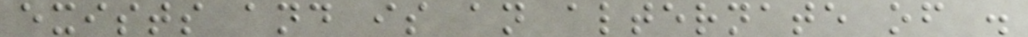exists and is an alternate of .
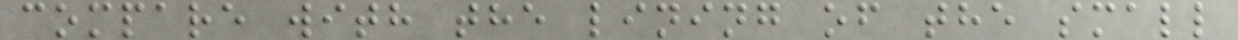compare with the lining of the small
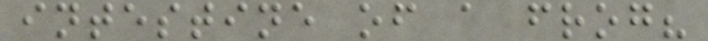intestine of a frog?
